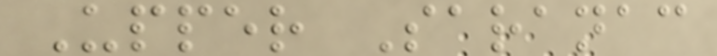Upper Saranac
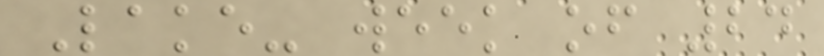Lake- week of 24
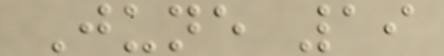June 19
